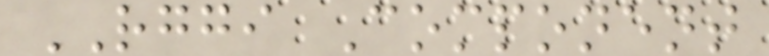RGGI Component
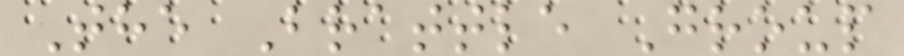The Brattle Group
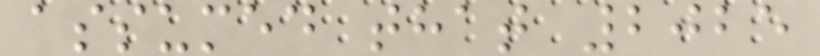assumed that 2025
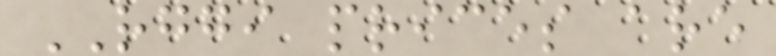RGGI prices are
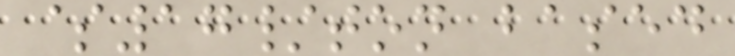$17/ton based
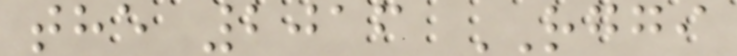the 2016 RGGI
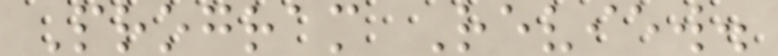Program Review.
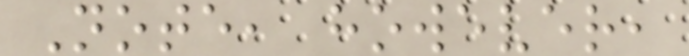Note, however,
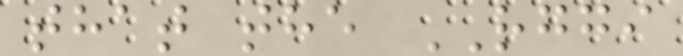that the RGGI
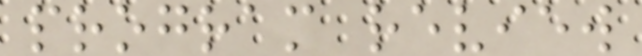program review
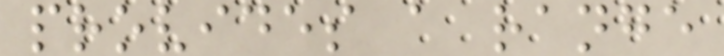provides a range
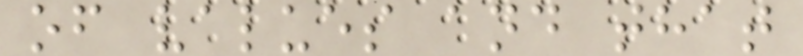of values and that
